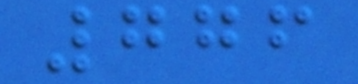776
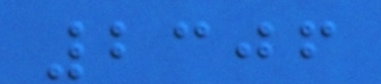2306
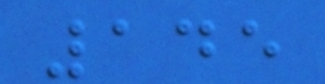145
